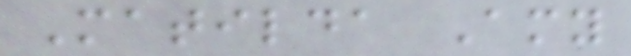Matilda Amy
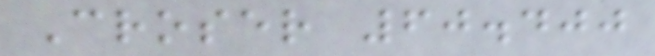Croser 60.400
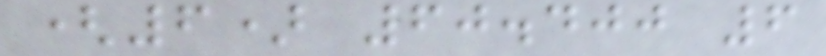(6) 60.400 6
